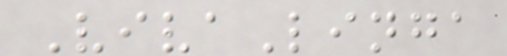VivaLinga
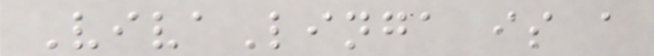VivaLinga is a
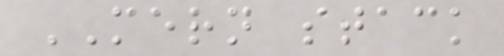MERN stack
